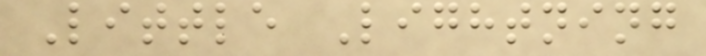Little Lightning
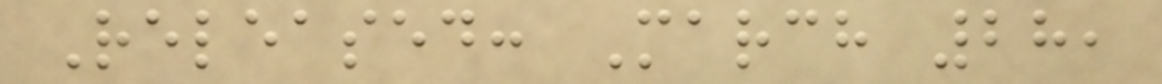Released: March 28,
